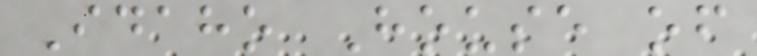Idaho House of
